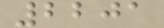2201
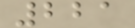221
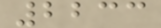2233
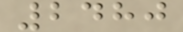2480
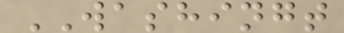WASHINGT
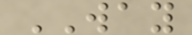WAY
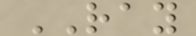RAY
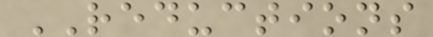REDUCTIONS
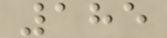185
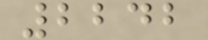2242
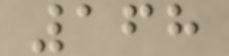168
